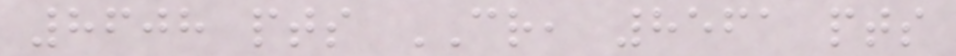8608 pts CR, 8561 pts
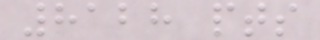8128 pts
